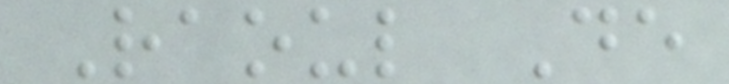Raoul De
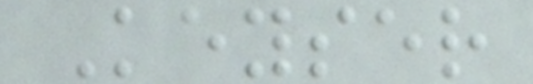Keyser
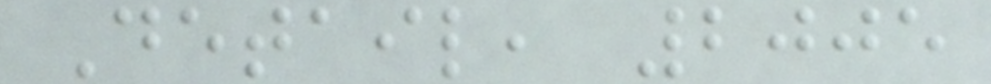Detail, 2005
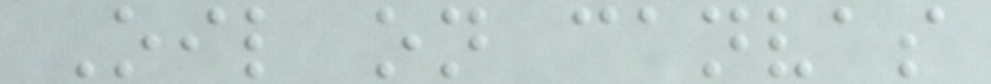Oil on canvas
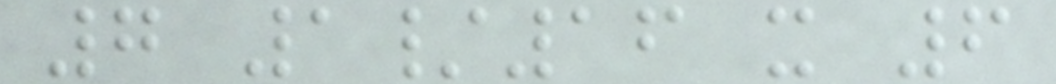7 1/16 x 6
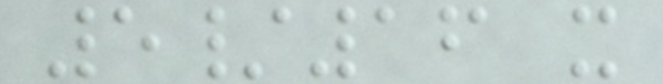5/16 x
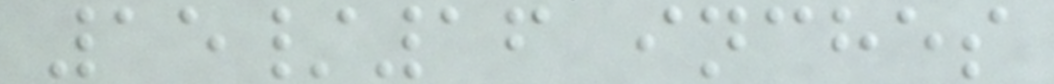15/16 inches
